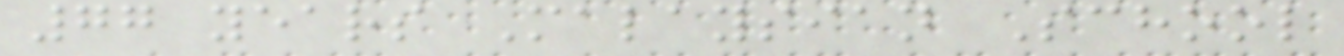77 years Malaysian School
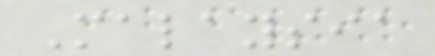Malaysia
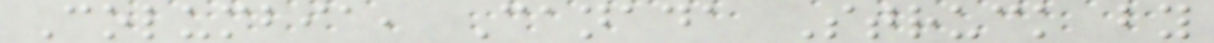Columbia, Canada Struck by
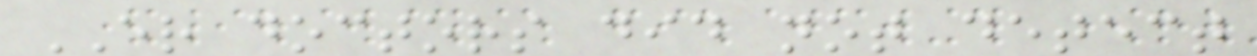ER doctors did not detect
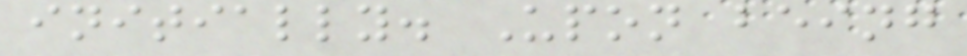initially. Upon being
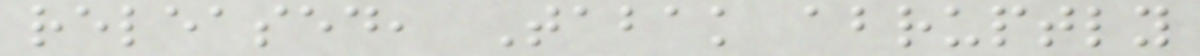released, Tabak abruptly
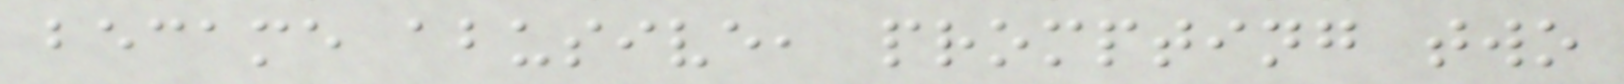became abusive, prompting two
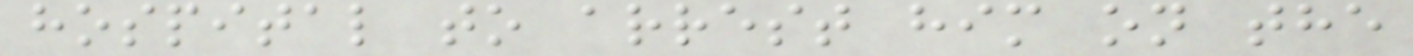hospital to arrest him on the
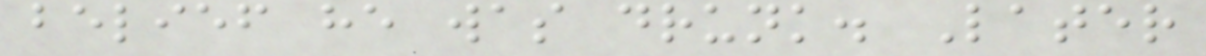belief he was drunk. Later
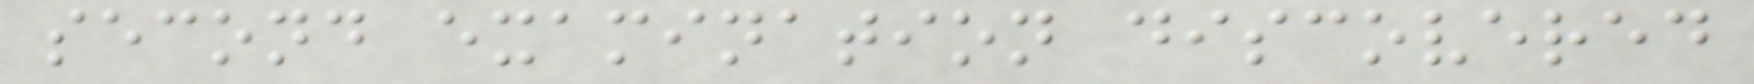second examination discovered
